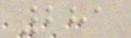281
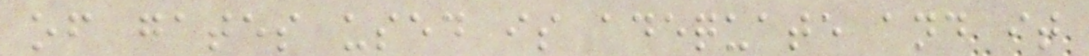of gates used is adequate and it
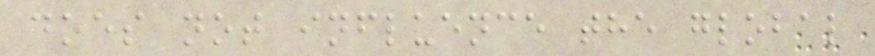does not influence the global
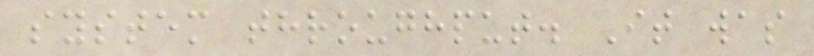system throughput. It was
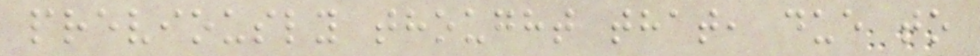previously thought that, due to
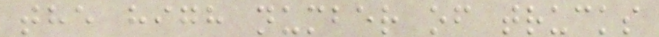the high number of trucks
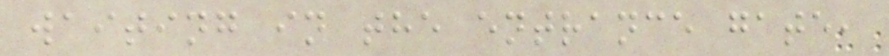waiting in the entrance gate,
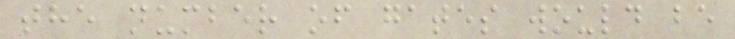the number of gates would be
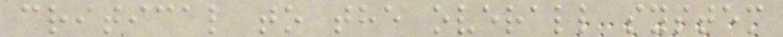critical to the overall system
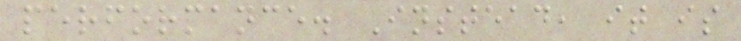performance. Instead, it is
